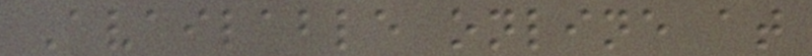Available online at
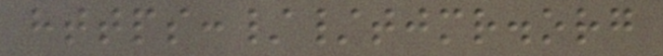https://tjmr.org
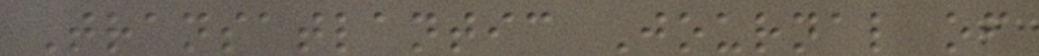Transatlantic Journal of
